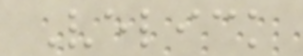Velick
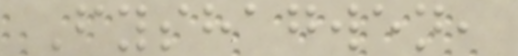Fyshagwen,
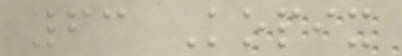63 Kopix
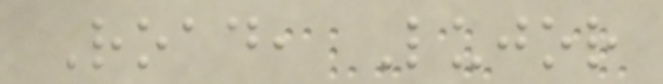Road, Lujor
